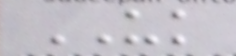UK
